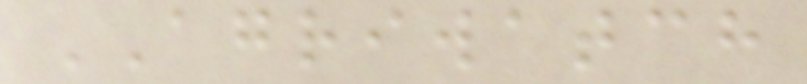AGRIWATCH
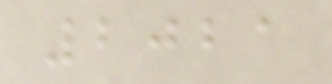2021
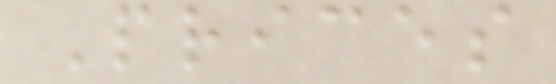Prices
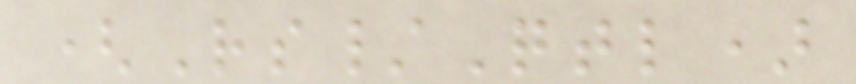(Rs/Qtl)
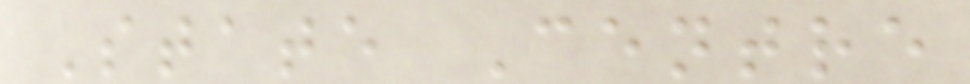State Centre
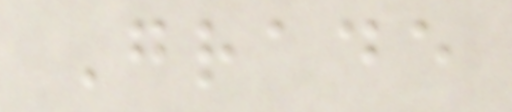Grade
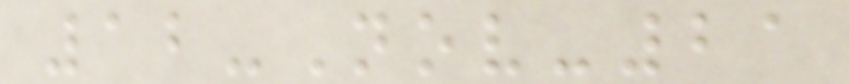12-Nov-21
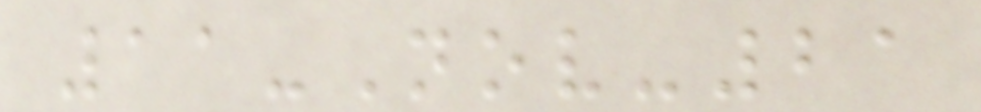11-Nov-21
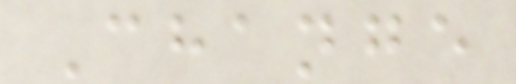Change
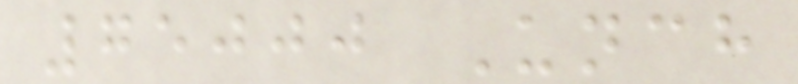75000 Unch
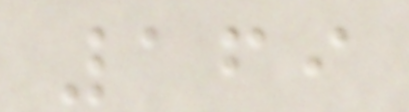169
